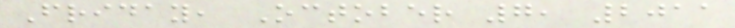Friday, October 7, 2011
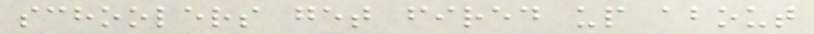schoolers get fired up about
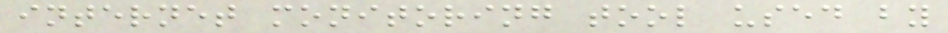internet monitoring tool used by
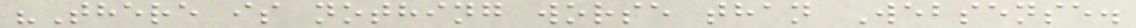"There is nothing worse than Websense.
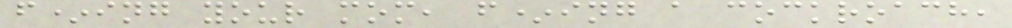f*ing your mom, f*ing a cockroach,
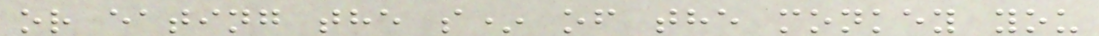or eating the s* of the monkey you
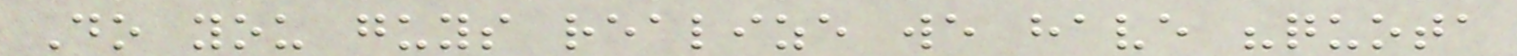Do you guys realize we have "quota
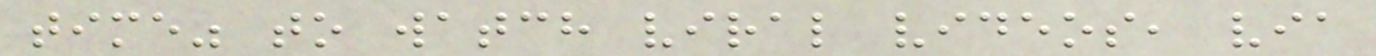time" to watch viral videos, via
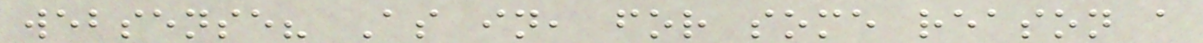websense? As in, for some reason a
